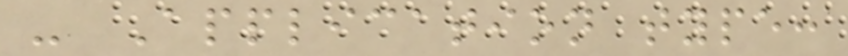- Application type:
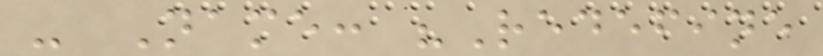- Name: "Redefine
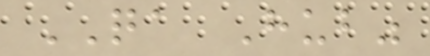QA Hub"
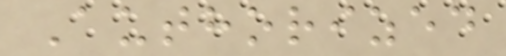Authorized
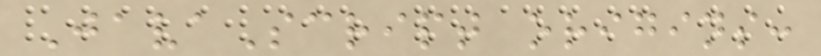JavaScript origins:
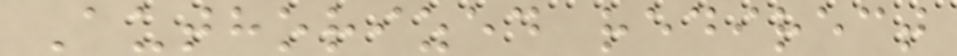Authorized redirect
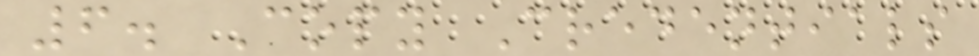6. Copy Credentials
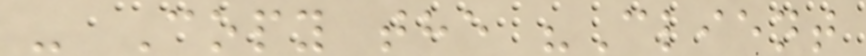- Copy the "Client
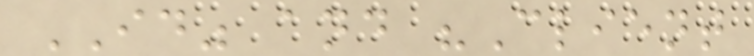ID" and "Client
